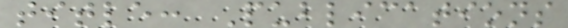title: Publications
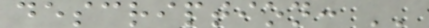description: ''
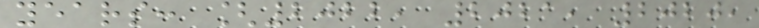years: [2022, 2021, 2020,
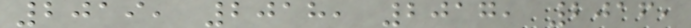2019, 2018, 2017, 2016,
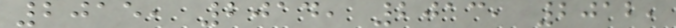2015, 2014, 2013, 2012,
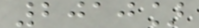2010]
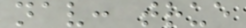nav: true
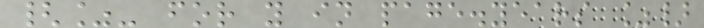{%- for y in page.years %}
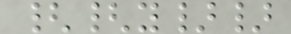{{y}}
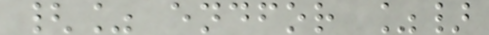{% endfor %}
